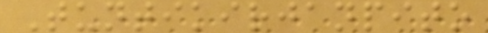Tuntikirjanpito
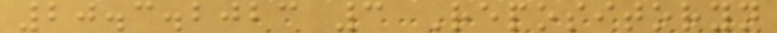20.3.2023 3 Repositoryn
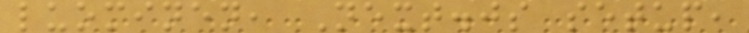luominen, Next.js setup,
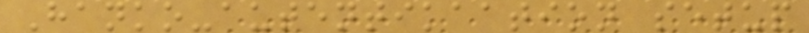Hanko-autentikaation setup
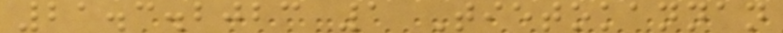21.3.2023 1 Tietokannan
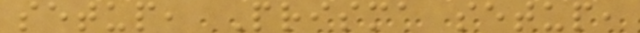setup, Prisma setup,
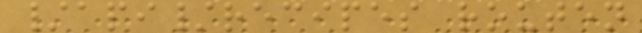/api/recipes routen
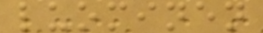luominen
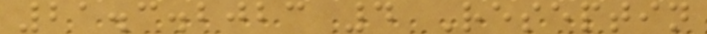21.3.2023 4 Reseptin
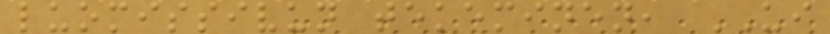luomissivun tekeminen, UI
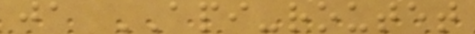ja API-routet
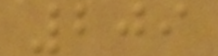209
